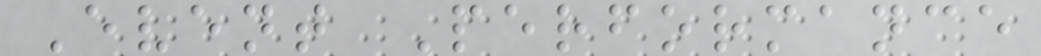Event Performance
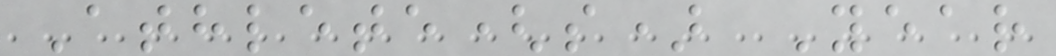Athlete(s) Year
